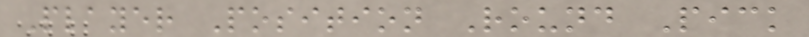Player Position Round Pick
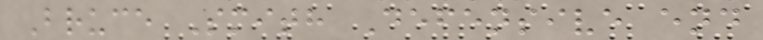Bruce Smith Defensive end
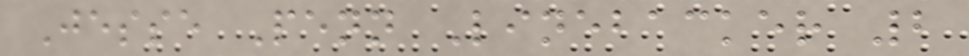Jesse Penn Linebacker 2
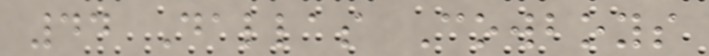44 Dallas Cowboys
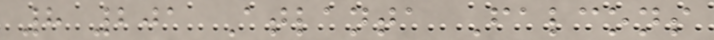8 201 Atlanta Falcons
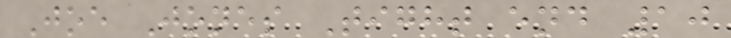Joe Jones Tight end 10
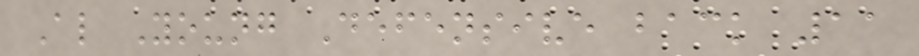Al Young Defensive back 11
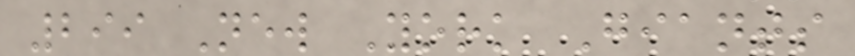299 New York Giants
